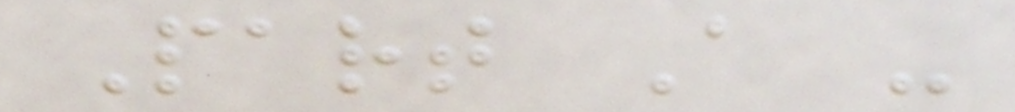Part A -
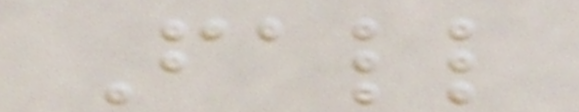Fall
